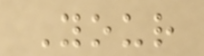Your
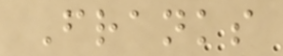Franks
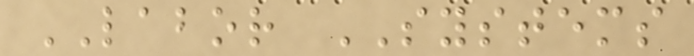LABOR SYSTEMS
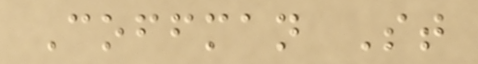Coffman St
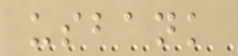usbank
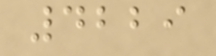4229
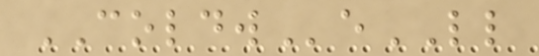COLDWeLL
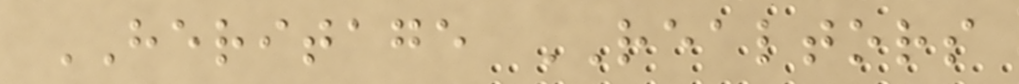HERITAGE REALTORS
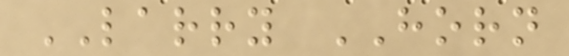LARRY HORN
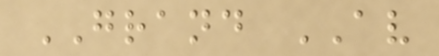GRAND AV
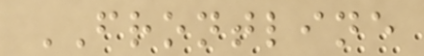FRONTLINE
